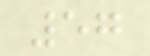57
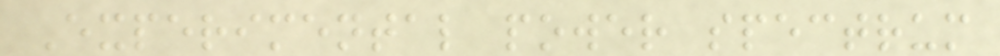Experimental power spectrum
